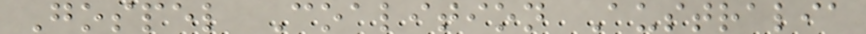Gospel Coalition Australia
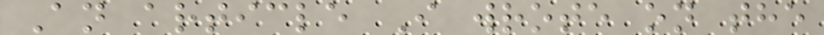An article I wrote on the
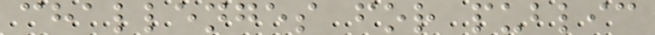challenges for public
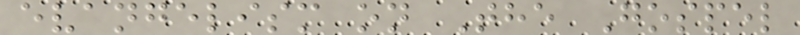evangelism on The Gospel
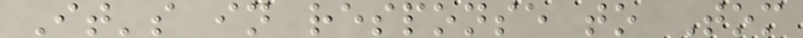It's in response to Tom
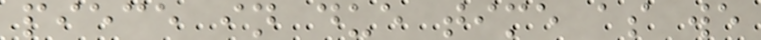piece in due time as we
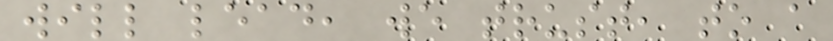will lead, we trust, to a
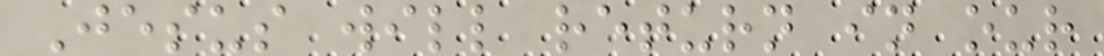Jesus will return in our
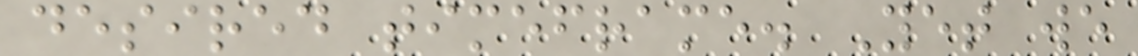desired timeframe. Yet we
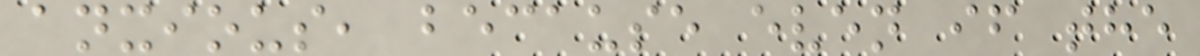anxious, because even if the
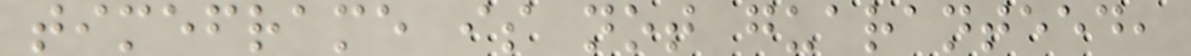timeframe is not guaranteed,
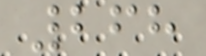268
